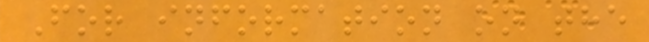For information on the
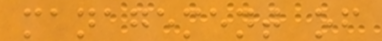management of
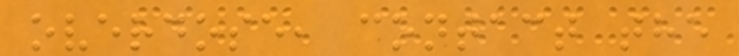overdose, contact the
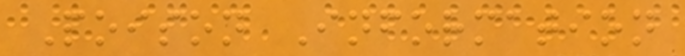Poison Information
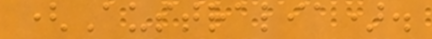(Australia).
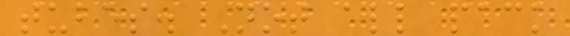tubes. Not all pack
